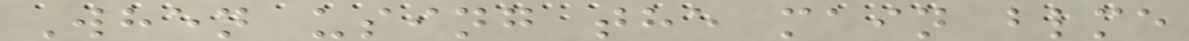When using the main blme
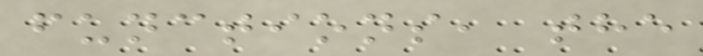functions, the
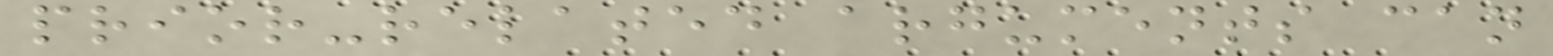prior-related arguments can
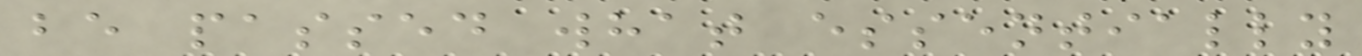be passed what essentially
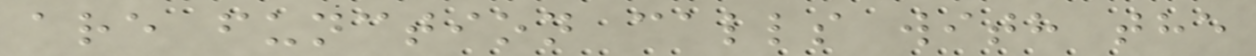are function calls with the
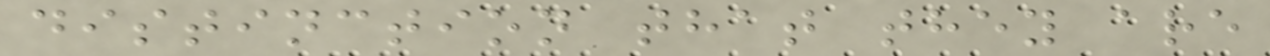distinction that they are
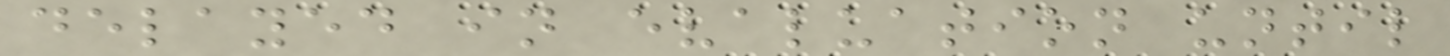delayed in evaluation until
